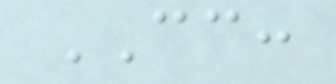CC:
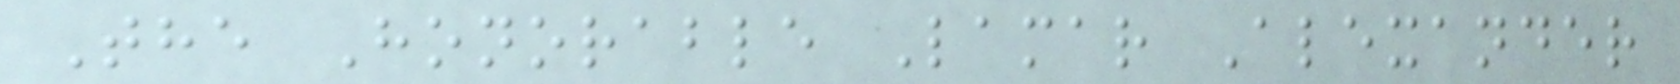The Honorable Lamar Alexander
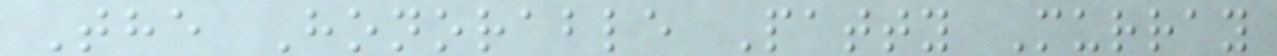The Honorable Patty Murray
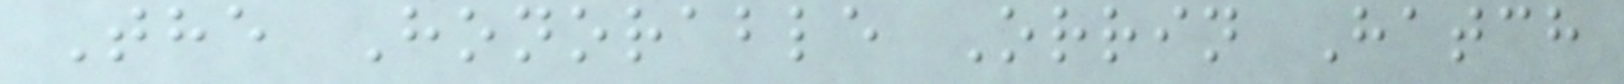The Honorable Orrin Hatch
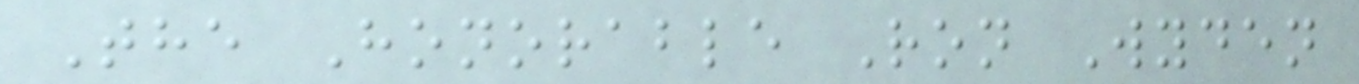The Honorable Ron Wyden
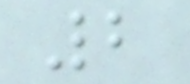2
